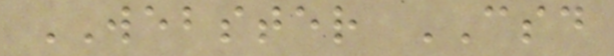WEBSTER CSD
